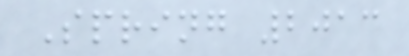Spring 2013
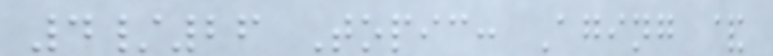4/26 Topic: Aging &
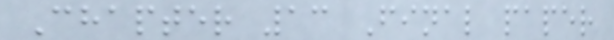Chapter 13 Final paper
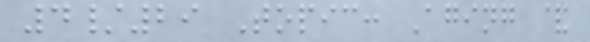4/29 Topic: Aging &
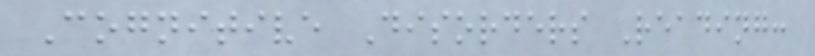Cognitive Disorders Reading:
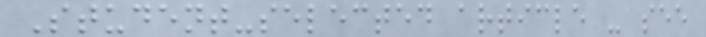Student-selected article - see
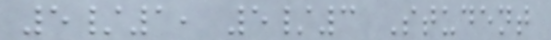5/1, 5/3 Student
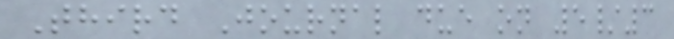Third Journal due on 5/3
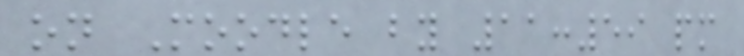on Moodle by 11:59 pm
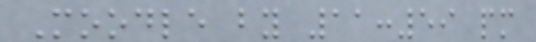Moodle by 11:59 pm
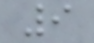9
